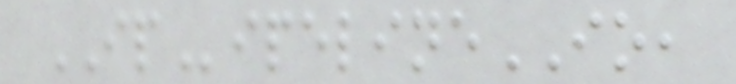IPipelineIO,
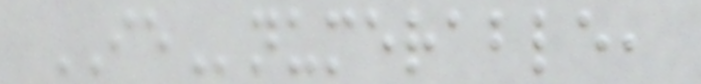IEnumerable,
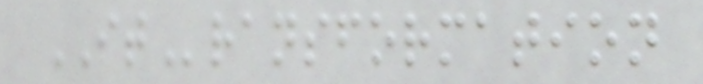ITransformation
